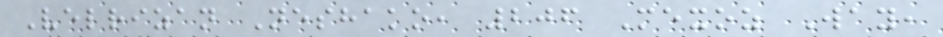Velrizan Neshako, 206 Mexoz Way,
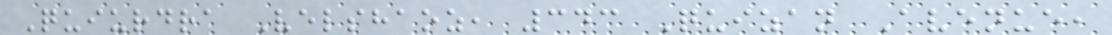Quiurdra Velshaoz, 343 Quizan Avenue,
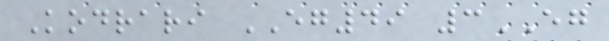Kodrari EG49 3EG
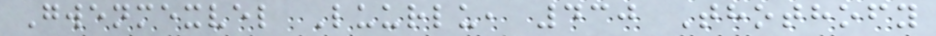Gwenmexvel Luurlu, 430 Thothofy
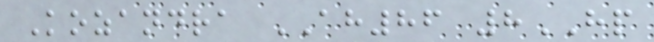Kozandra AH86 8HP
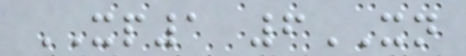XP1 6XN
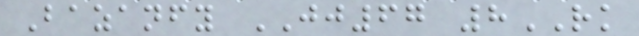Bazanfy JJ67 8RK
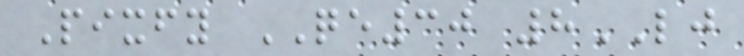Pixfy QE30 8LJ
